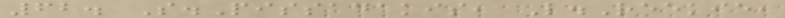62. S.Pissadakis, L.Reekie,
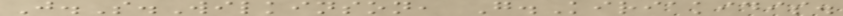J.S.Wilkinson, G.Kiriakidis.
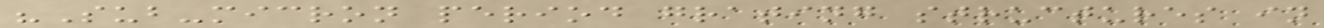"Sub-micron period grating structures in
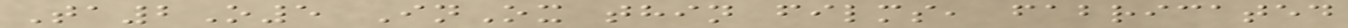Ta2O5 InOx thin films, fabricated
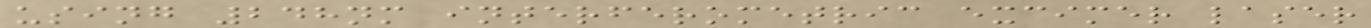using 248nm interferometric excimer laser
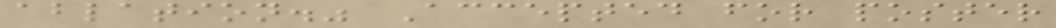ablation." Accepted for poster
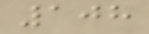108
